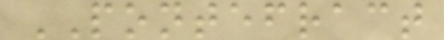PONTEFRACT
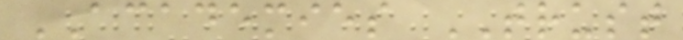ACADEMIES TRUST
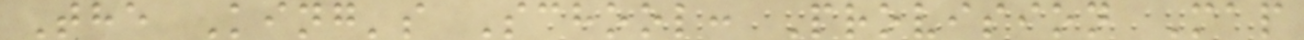The King's School: Provision Map
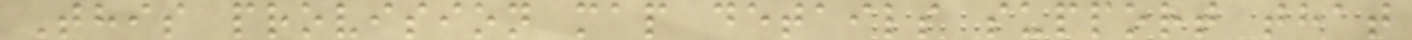This provision map details support that
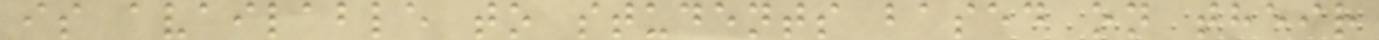is available to students based on their
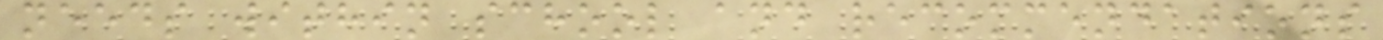needs within school and recommendations
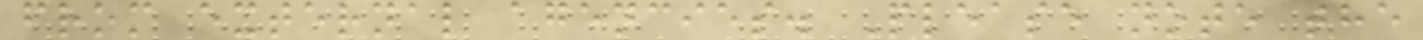from external agencies. Please note the
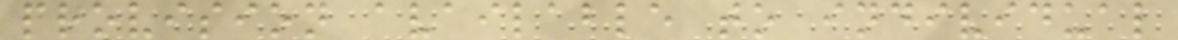provision available to individual
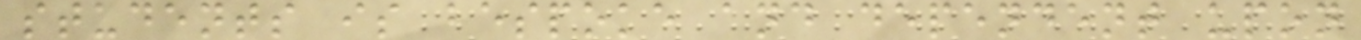students is bespoke and dependent upon
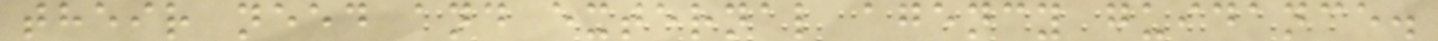their need and external agency guidance.
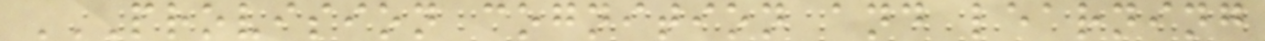PROVISION COGNITION AND LEARNING
